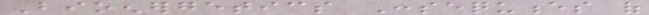Bioenergetics Consequences of
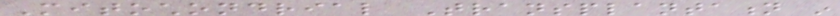Mitochondrial Transplantation in
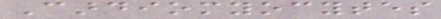Cardiomyocytes
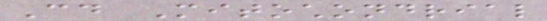Could Mitochondrial
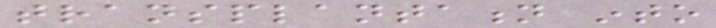transplantation into
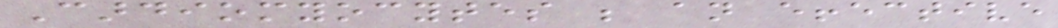Cardiomyocytes be an effective
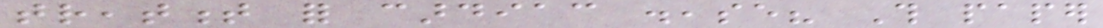treatment for cardiac disease? This paper
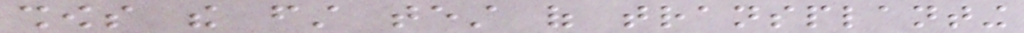shows the first test of transplanting
